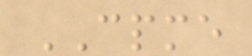CPME
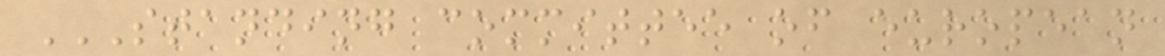STANDING COMMITTEE OF EUROPEAN
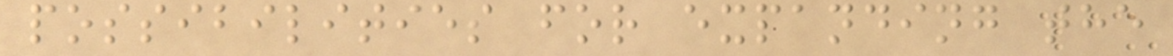possibilities for expanding the
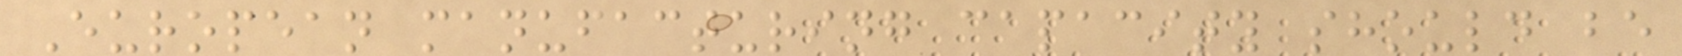European manufacturing capacity should be
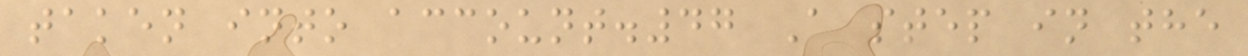taken into account.47 A step in the
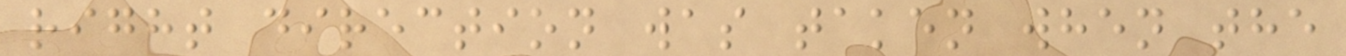right direction was taken when the
